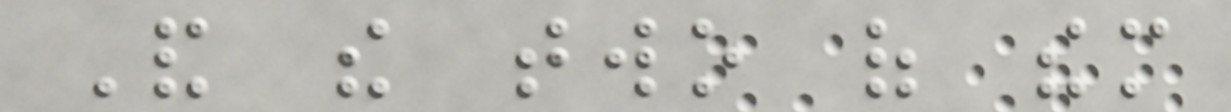And the two of them
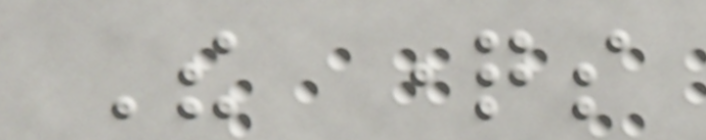The questions
